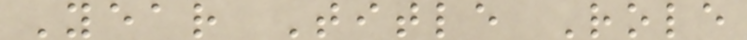Year Title Role
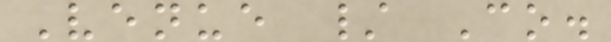Venue / Co.
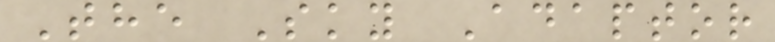The Sky Adaptor
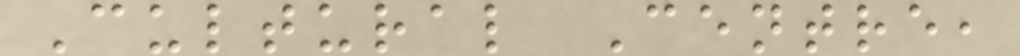Cultural Centre,
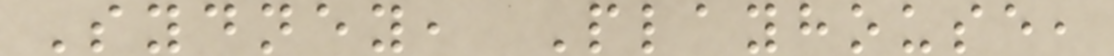Sydney, Playhouse,
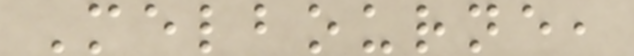Melbourne,
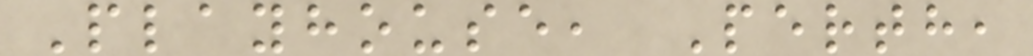Playhouse, Perth,
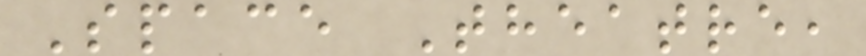Space Theatre,
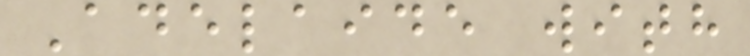Adelaide with
